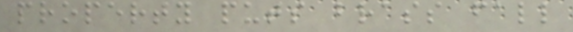property puts brass fall
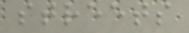streets
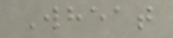Wheat
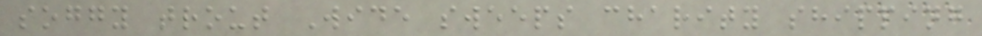soggy trout Wide sweeps charity shipping
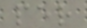per
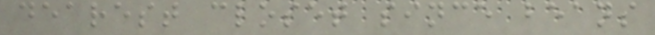dearest closet since beans
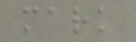mark
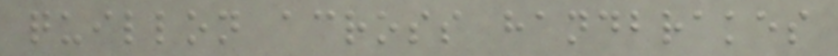quillon across handbrakes
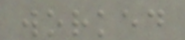worked
